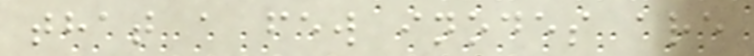that a few inodes are
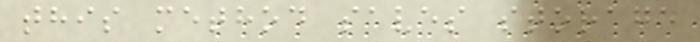this method saves storage
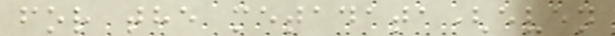for the metadata(even
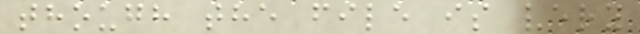though the file is very
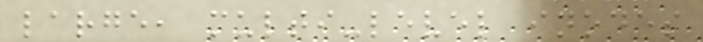large, multi-level inodes
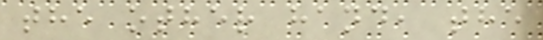the other hand, the
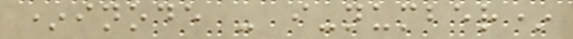*inode - i-number*
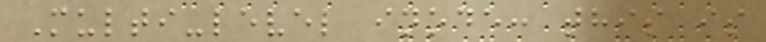Multi-level inode: this is
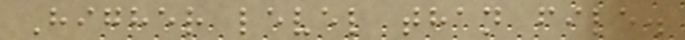Higher level than file.
